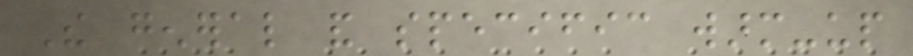The general and specific warm-up
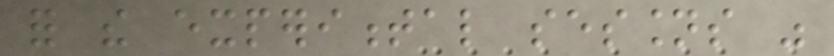for the experimental sessions was
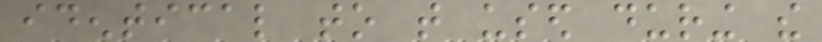identical to that used during the
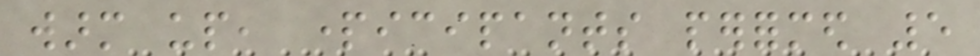warm up, participants performed 5
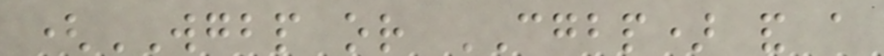(WGBP or CGBP) and a
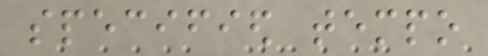specified tempo
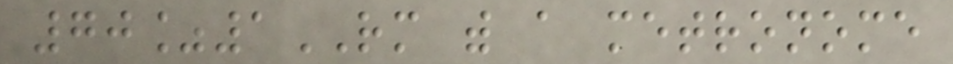70%1RM with a metronome
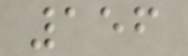156
